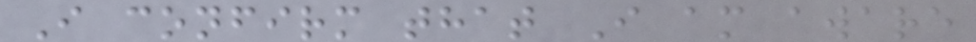I confirm that I am aware
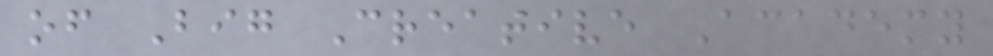of Big Creative Academy
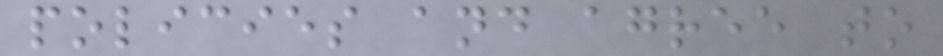policies and agree to
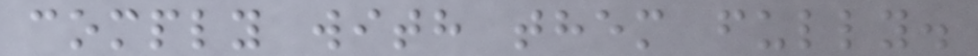comply with them fully.
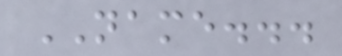NAME...
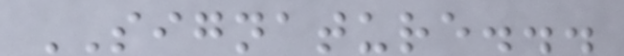SIGNATURE...
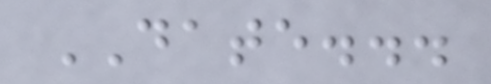DATE...
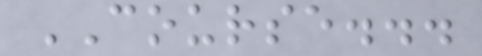COURSE...
